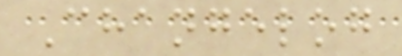Changelog
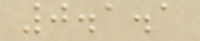0.1.1
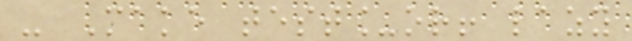- Make test_or! lazy
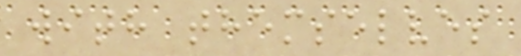with themselves
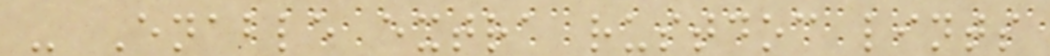- Enable extra rustdoc lints
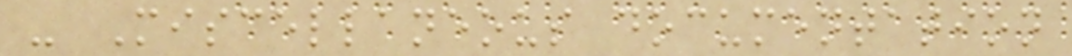- Miscellaneous documentation
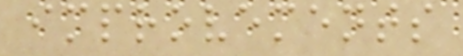improvements
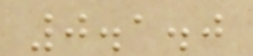0.1.0
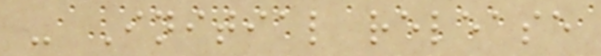- Initial release
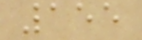155
